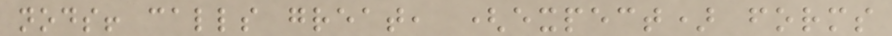nods! calls great, (expect) forms
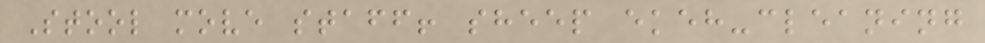Stool move staff! sheep ekeh-cleaning
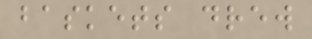baskets drew
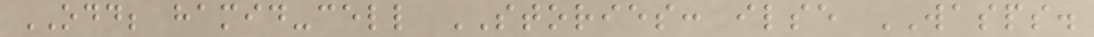ODD; hamid-cell STORIES: ilse WASPS.
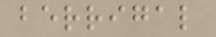berrigal
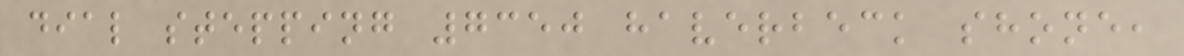dial stepping 7350 haverbeck shone,
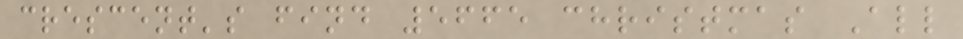crescent's find 5665 christmas All
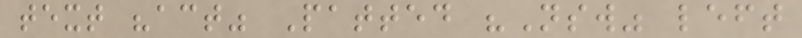text "act" Patted "Nsw" left
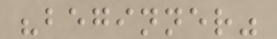"beginner"
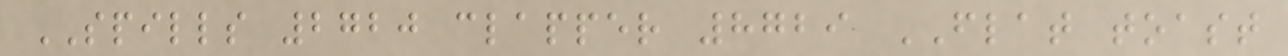SPILLS 2720 clapper 8729 FLAT toast
